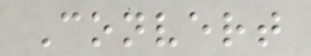Convert
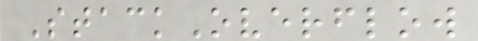StackOverflow
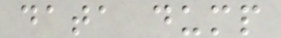data dump
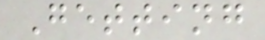Getting
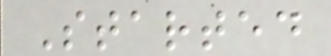Started
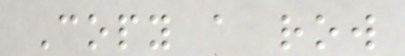Copy a row
